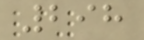298
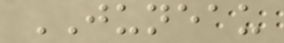JUNEAU
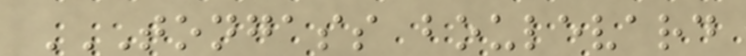TONGASS BOULEVARD
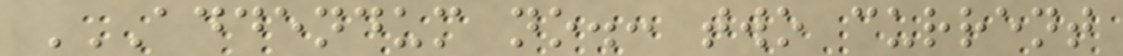ADDENDUM NO.: TWO CURRENT
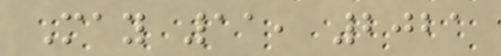May 11, 2021
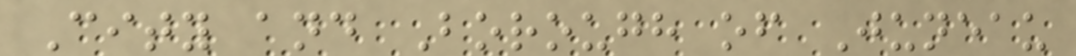City and Borough of Juneau
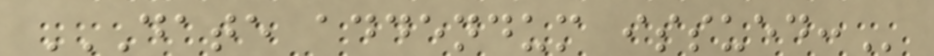DATE ADDENDUM ISSUED:
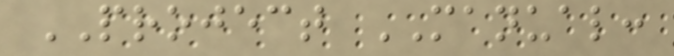PROJECT MANUAL:
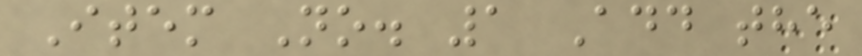Item No. 1 Add the
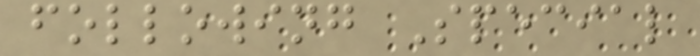following Special
